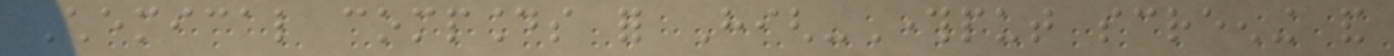Chemical compounds for High-Throughput screening and
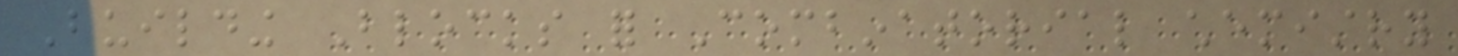Building Blocks for Combinatorial chemistry
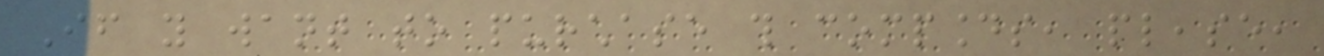If you want to purchase this compounds, please,
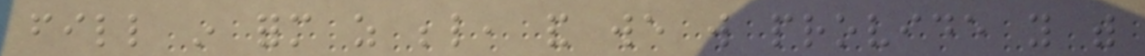fill in form as below, and we will provide you with
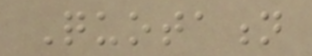Quotation
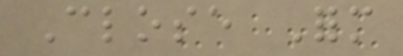Close Form
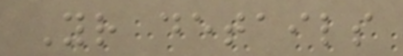Your details
